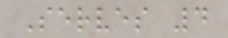Serves 4
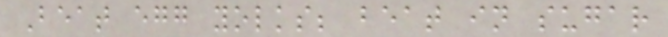Beat egg yolks; beat in sugar
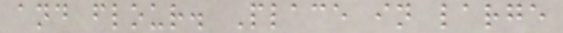and flour. Place in large
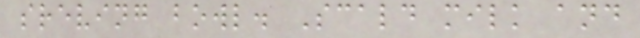sreving bowl. Scald milk and
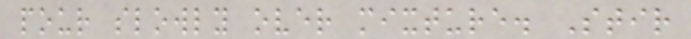pour slowly over mixture. Stir
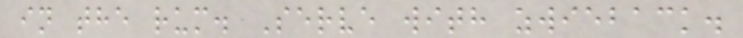in the rum. Serve with zwieback.
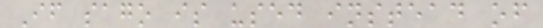If sago is used instead of
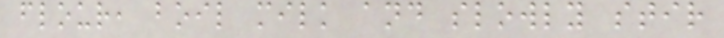flour, boil milk and slowly stir
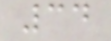34
